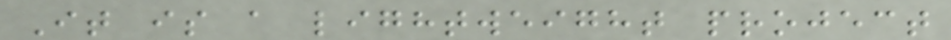It is a lightweight project
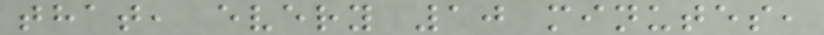that, every 10 minutes,
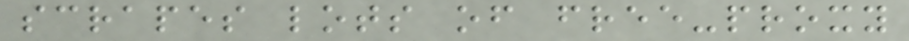scrapes lots of free-proxy
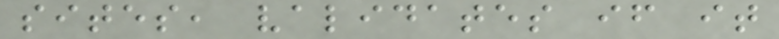sites, validates if it
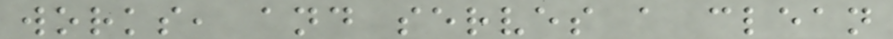works, and serves a clean
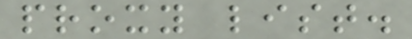proxy list.
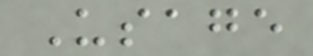Usage
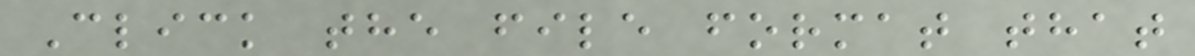Click the file format that
